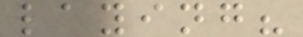laying?
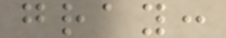gray:
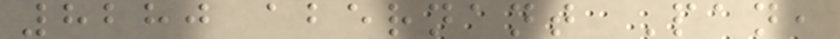8280 abernant Pan,
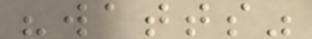"watts"
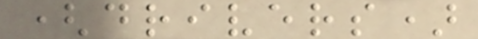(drivers)
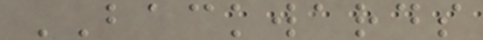BACKWARDS
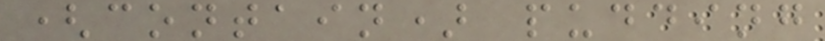(contain) pudding
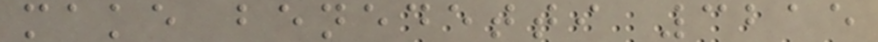make benedetti 3215
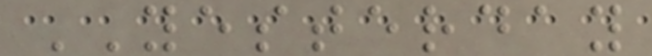YESTERDAY
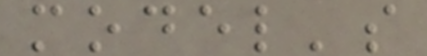model's
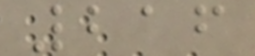216
